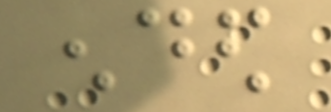ended
